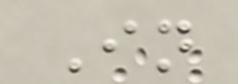In
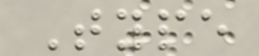Type
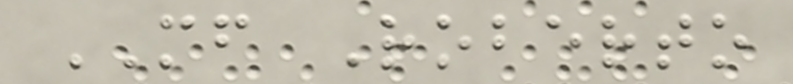MF Roberto
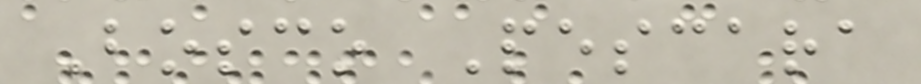Bosco Pescara
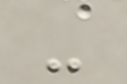-
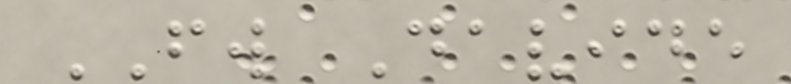FW Davide
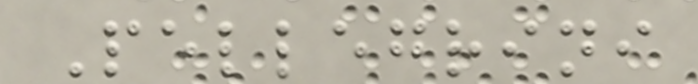Pellegrini
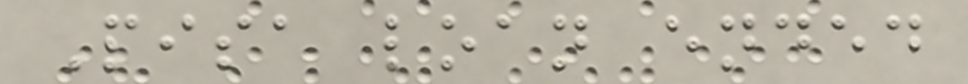Pisa loan ended
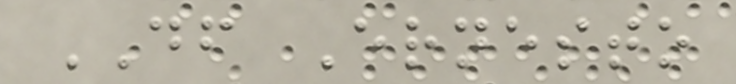DF Ernesto
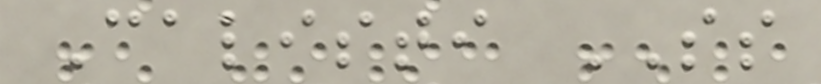Calisti SS
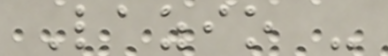Lazio -
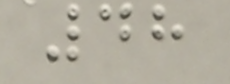48
